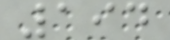194
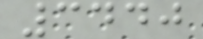3440
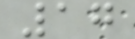17
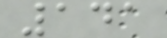141
